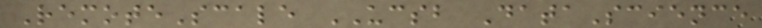RemoteScale UCSB DataScience
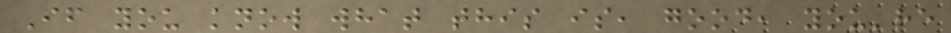If you know what this is, good, you're
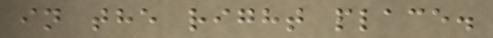in the right place.
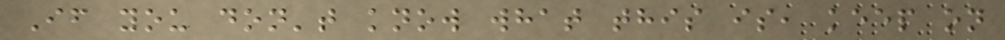If you don't know what this is, keep on
